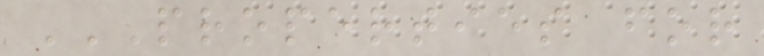PROPERTIES FOR
